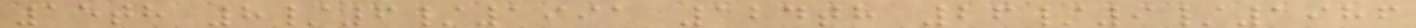15th 8/6/1991 124th 26/9/1986
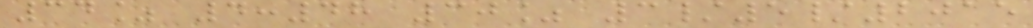34% 4:48 30% 3/5/2015
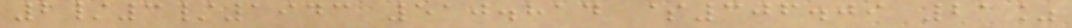2/3/1943 510.814 $306.09 21%
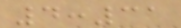4:31
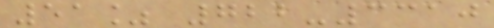51% 722-3310
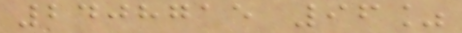2408715 96%
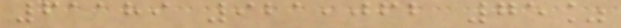61189 921,062 75%
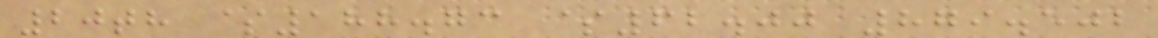20th $188.73 $62.00 879.502
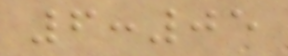6:05
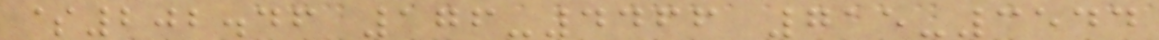$202.46 176-4466 715-3544
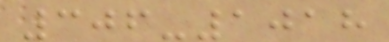306-1018
